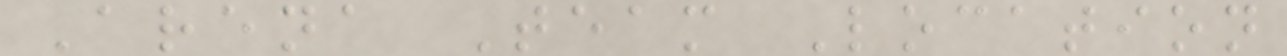Arena Team Location
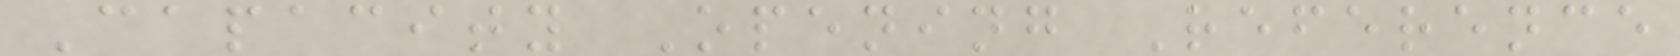Capacity Opening Reference
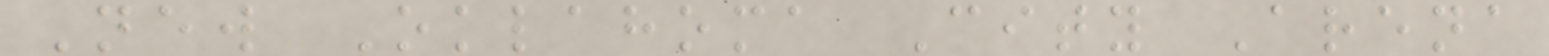New Oklahoma City Arena
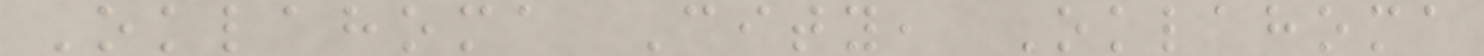Oklahoma City, Oklahoma
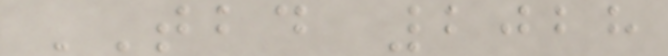TBD 2028
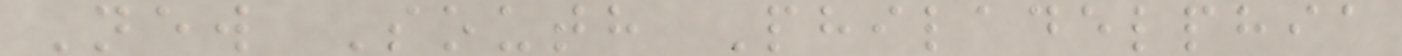New South Philadelphia
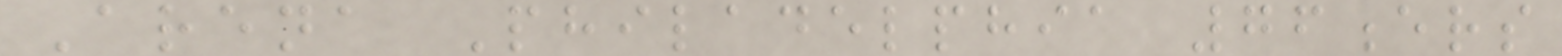Arena Philadelphia 76ers
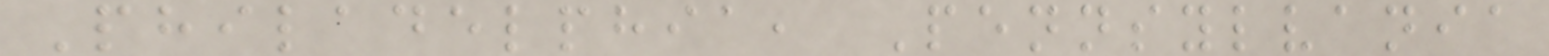Philadelphia, Pennsylvania
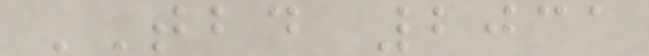TBD 2031
